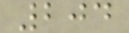204
